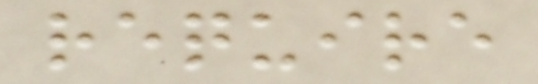require
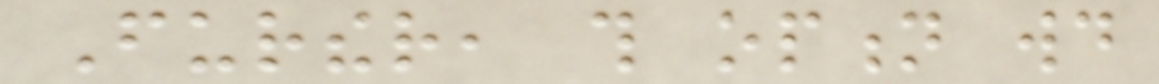Further, this option would
